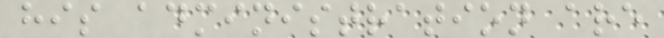his administration are
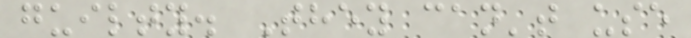guilty. They can't use
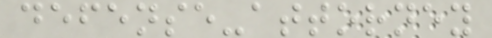defense-attorney
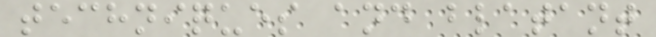techniques and blatant
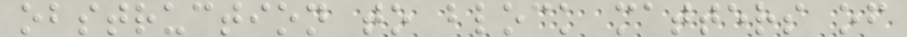obstruction to block matters of
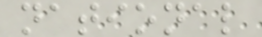national
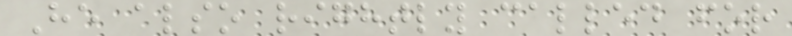He also rightly called for
